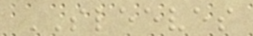SLEEVES
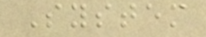System
